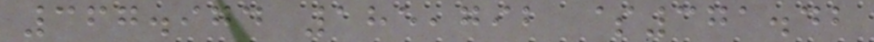367.974 185,792 $371.42
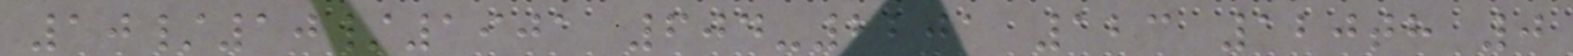10/10/1901 604-2201 123 120th 0
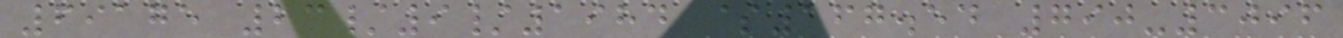69175 23/9/1984 $167.54 790-3096
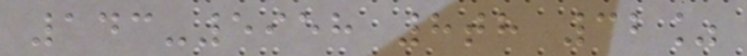143-5958 8th 32%
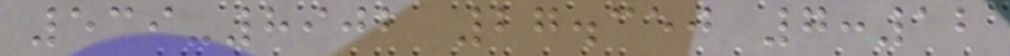539-8902 27.350 7:12
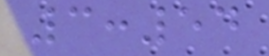3:54
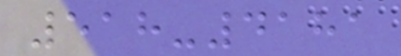518-4181
